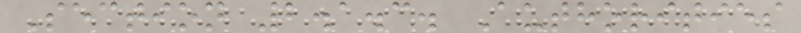Section 2.1.3. Authorities
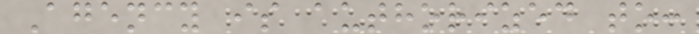Agency is authorized to:
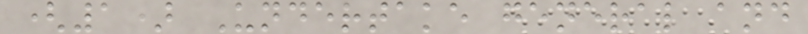(1) Undertake general and
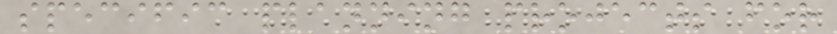specific planning projects for
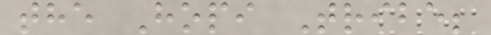the Hopi Tribe;
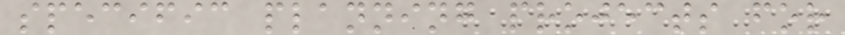specific planning projects for
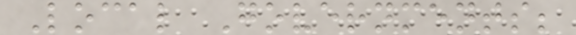Local Governments;
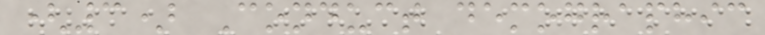(3) Conduct demographic
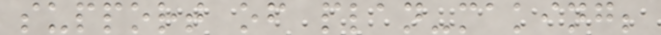support of plan-making;
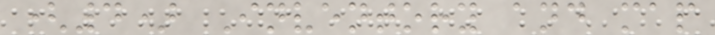(4) Inventory and map
